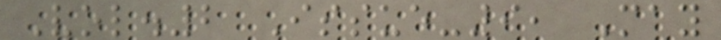Vol.2 Issue-9, May
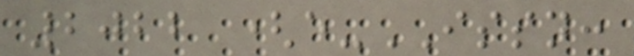2022 (e-ISSN:
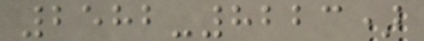2582-8223)
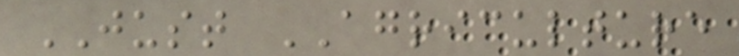JUST AGRICULTURE
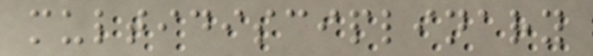multidisciplinary
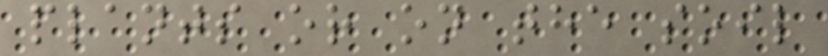plants or on the soil
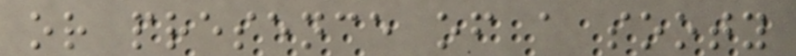or presence of a sooty
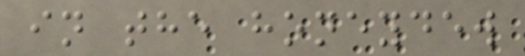in the honeydew
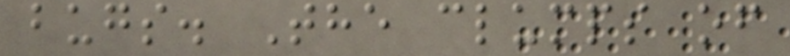bugs. The clumps of
